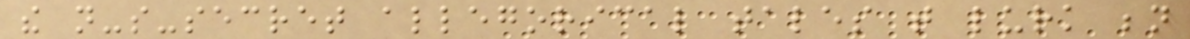the not-so-secret allegorical tales that lurk beneath
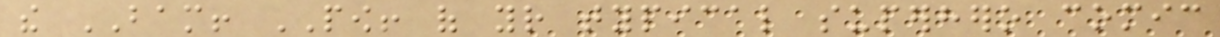the BAM! POW! of your typical superhero comic
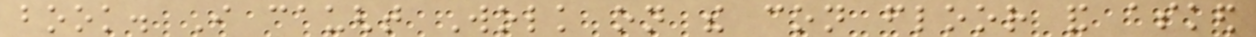book. I caught Wolk on the con floor and asked
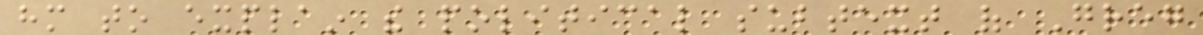him to explain the political subtext of Greg
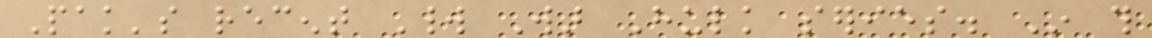Pak's recent World War Hulk series. In this
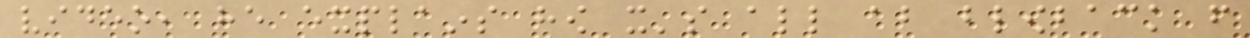video, he explains how it's all about blowback from
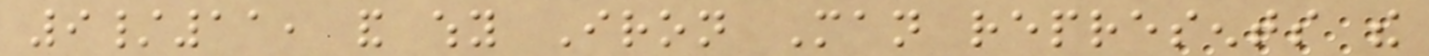9/11, and why Iron Man represents the
